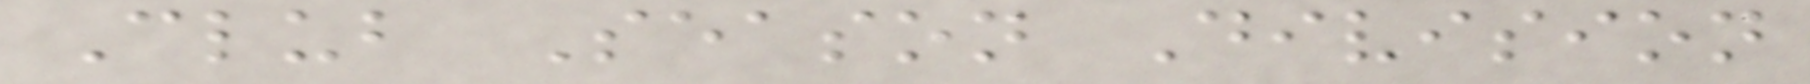Club Season Division
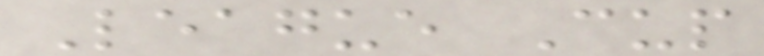League Cup
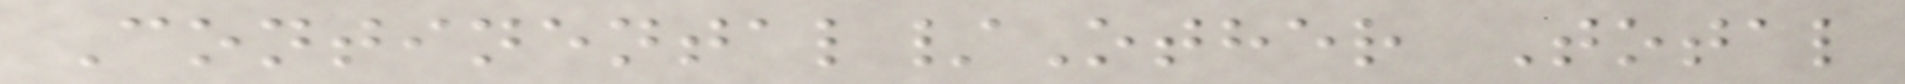Continental/Other Total
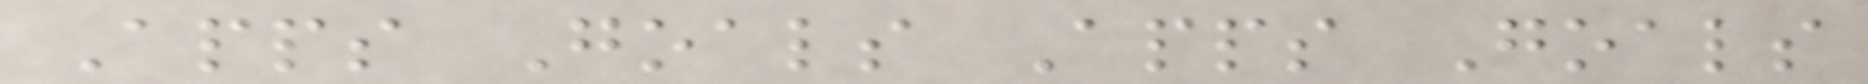Apps Goals Apps Goals
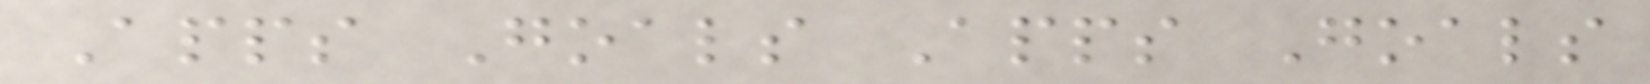Apps Goals Apps Goals
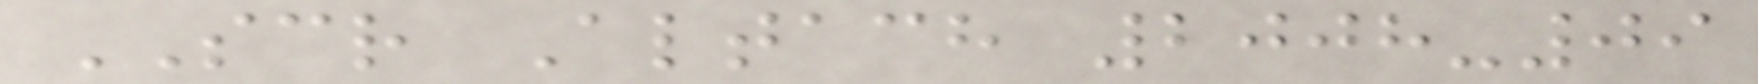SCR Altach 2008-09
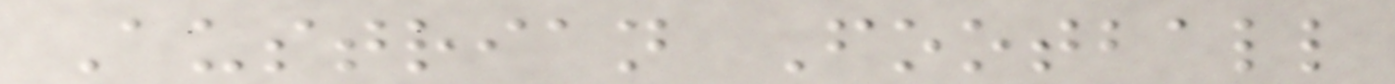Austrian Football
